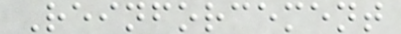Reinforcement
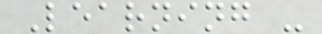Learning -
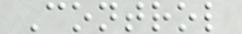Control
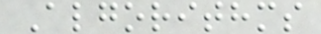Algorithms
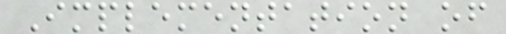Implementation of
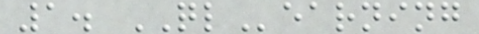1. QLearning
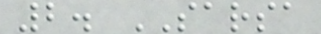2. SARSA
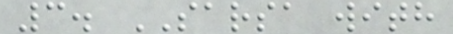3. SARSA with
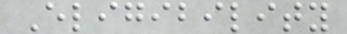Eligibility
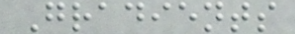Gradients
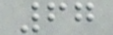67
